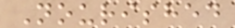Nourished
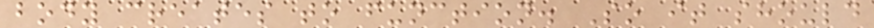body creates to function. So it should
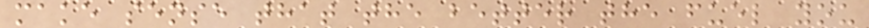make sense that the better the fuel you
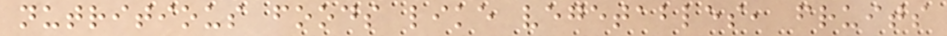nutritious foods like vegetables, fruits
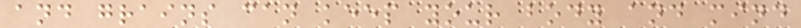and grains can keep your body and mind
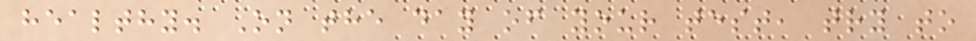healthy. On the day of your test, try to
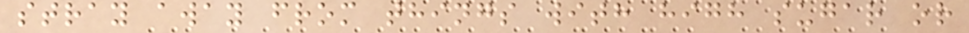stray away from things with high sugar or
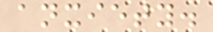anxiety.
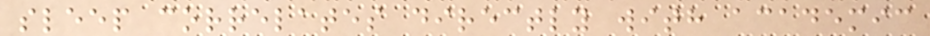sleep correlates directly with academic
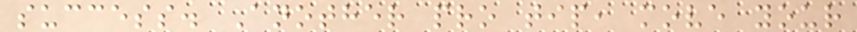success. Another pro tip, move your
